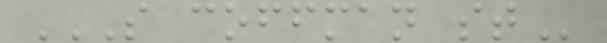S COFFMAN ST
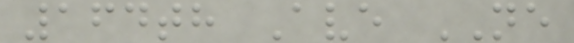164th Ave NE
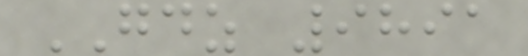GDZ 9891
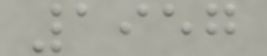1957
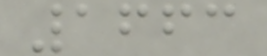1663
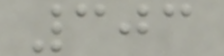303
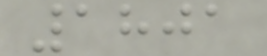1801
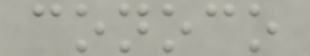conoco
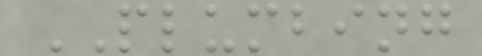PLUMBING
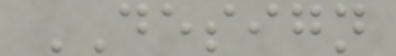DESIGN
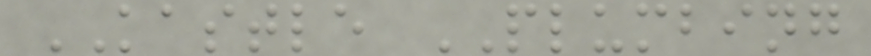KASTLE PLUMBING
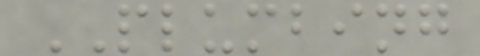PLUMBING
